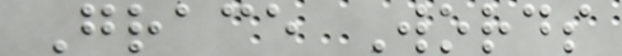Grace Words
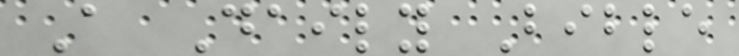A Daily Bible
